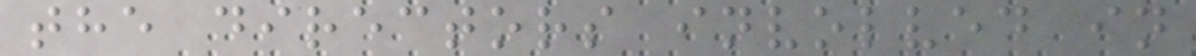the directors involved in
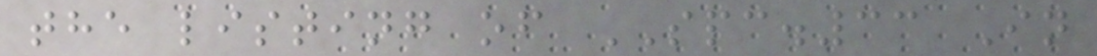the listing of SPC.33 In
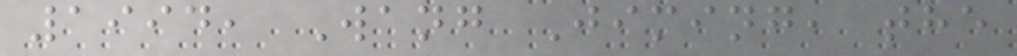1994, Wang Jiming, the
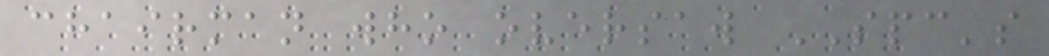chairman who oversaw SPC's
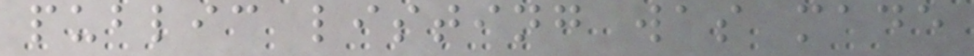public listing was made
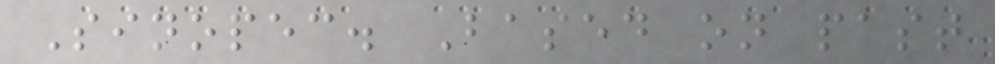Sinopec. Based on past
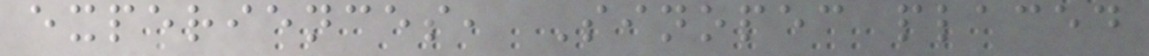experiences, Sinopec placed
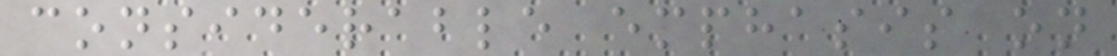considerable emphasis on
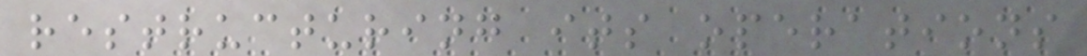restructuring its operations
